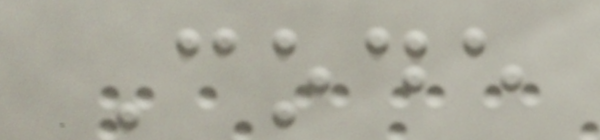Code
